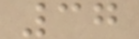37
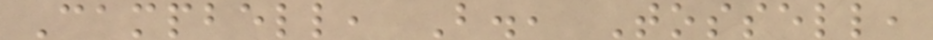Campbell, B., Tossell,
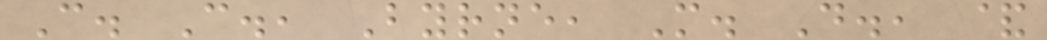C. C., Byrne, M. D., &
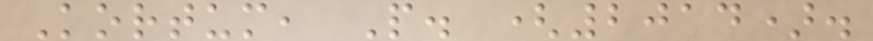Kortum, P. (2014).
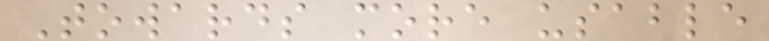Towards more usable
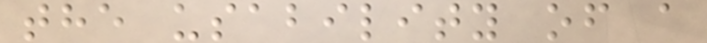the usability of a
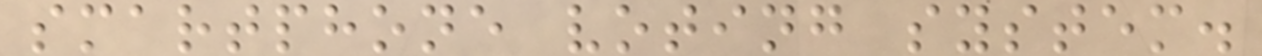smartphone voting system.
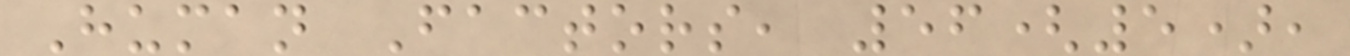Human Factors, 56(5),
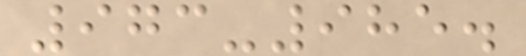973-985.
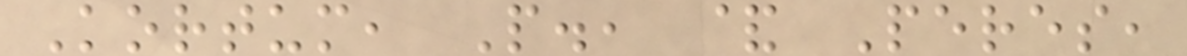Kortum, P., & Peres,
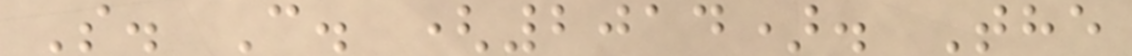S. C. (2014). The
